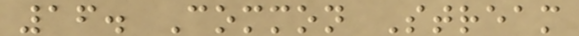16. Common Stream
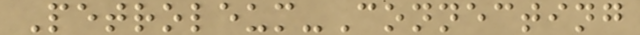Petroleum-Connecting
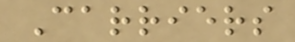Carriers
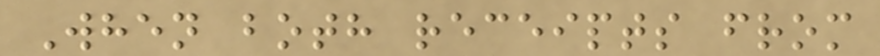When both receipts from
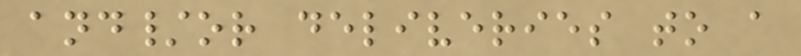and/or deliveries to a
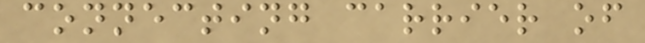connecting carrier of
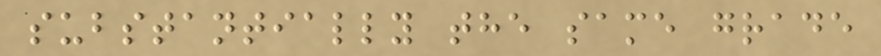substantially the same grade
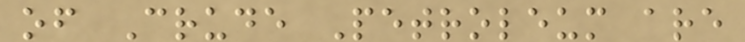of Crude Petroleum are
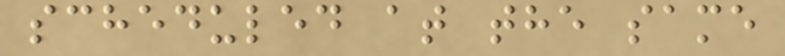scheduled at the same
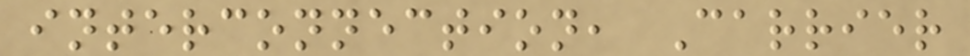interconnection, Carrier
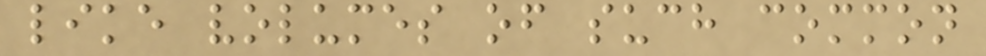like volumes of such common
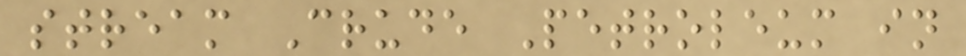stream Crude Petroleum in
